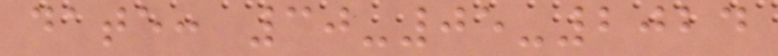date: 30-05-2024
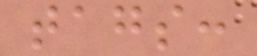tags:
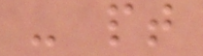- pt
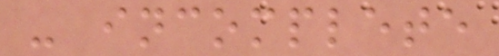- incomplete
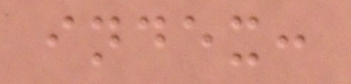index:
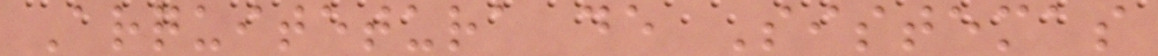Arquitetura de Sistemas
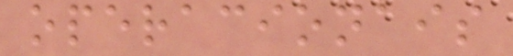operacionais
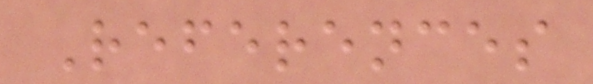References
